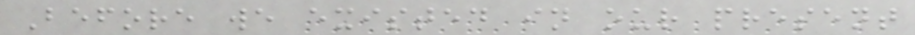Before we existed in our present
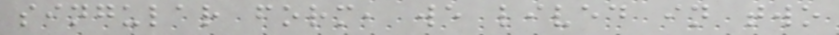singular form, we lived in two
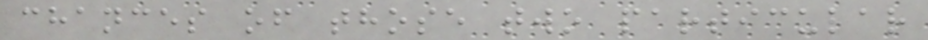chances of those two particular
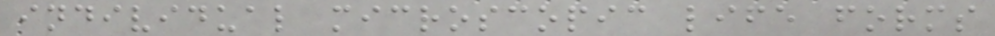individual microscopic life forms
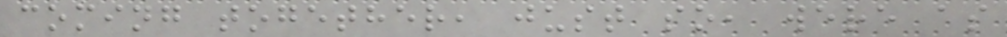coming together, just so, were as
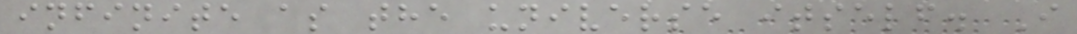infinite as the universe itself. I
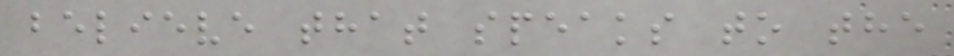believe that speaks to the
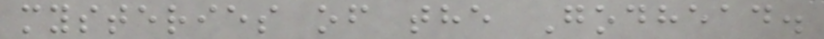mysteries of the Godhead.
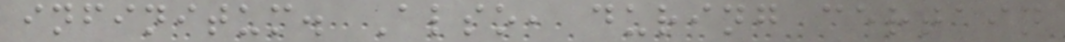infinitum. Also, during certain
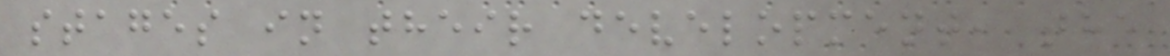stages in their development, the
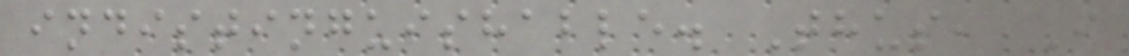indistinguishable. Thus, I
